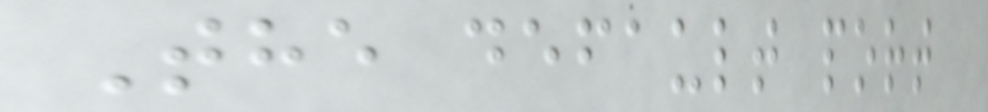The default port
